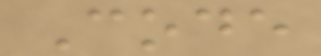Code
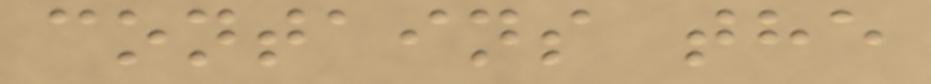contains the
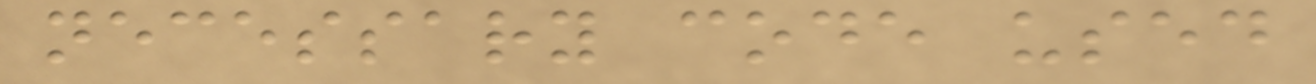necessary code used
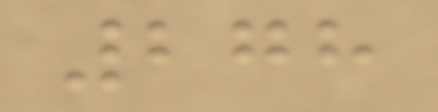278
